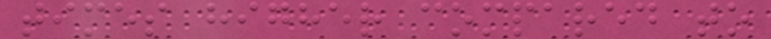times higher compared to
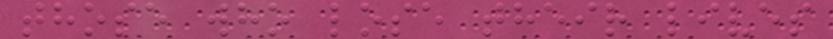those who lose their lives
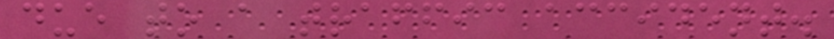due to a traffic accident.
